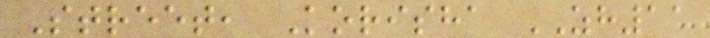Street, Korisha ZH11
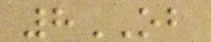8OB
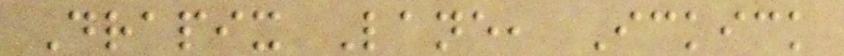Drapix Lane, Ickick
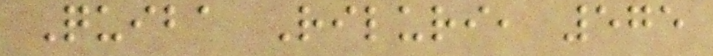Quiba Riluri, 575
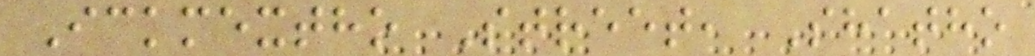Ickmextho Street, Shatho
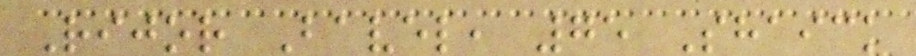Rijor Bavel, 75 Shaick
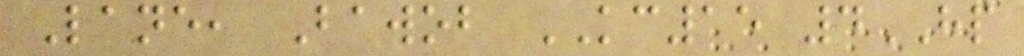Lane, Bawob KC15 4HP
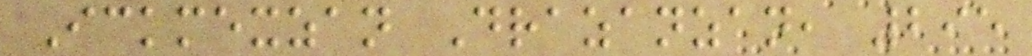Ickmexzan Drazanzan, 295
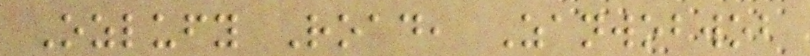Ozlufy Road, Zanwobwob
